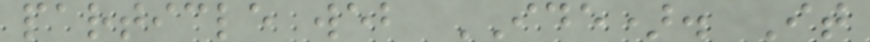particle web IDE). It
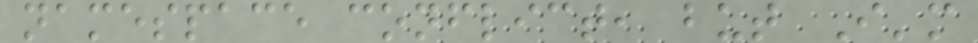namespace conflict, but I'm
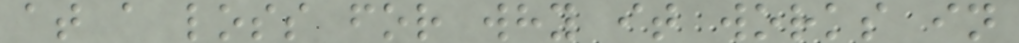at a loss for why it works in
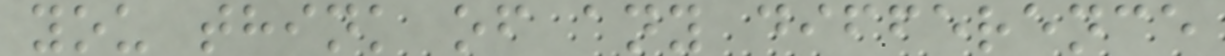you think of any difference
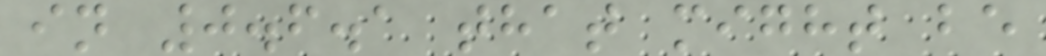in 0.6.1 that might be
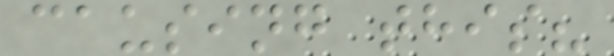causing this?
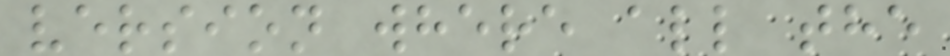version where all the
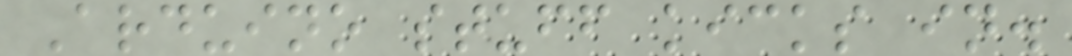Arduino stuff kicks in.
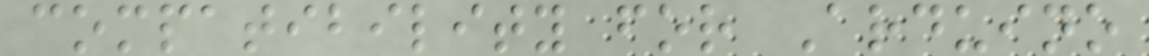compatibility for Arduino
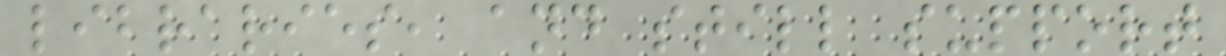libraries, and still support
